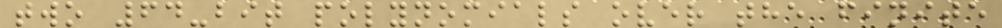two 64-bit polynomials over the finite
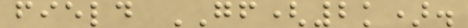field GF(2k).
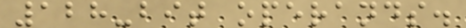128-bit operands.
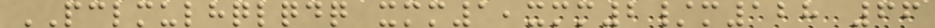PCLMULHQLQDQ xmm1,xmm2/m128 66
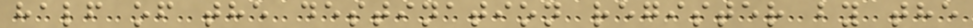half of the destination register by the
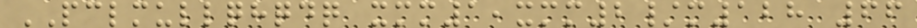PCLMULLQHQDQ xmm1,xmm2/m128 66
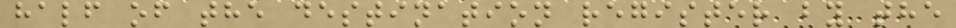half of the destination register by the
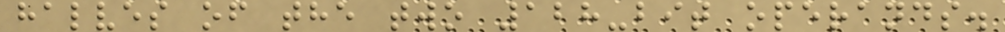halves of the two 128-bit operands.
